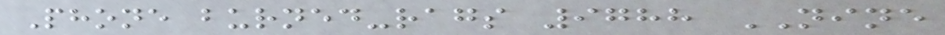Phone burned-rags 9788 NINE
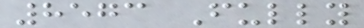8573 Fully
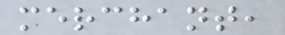merchant,
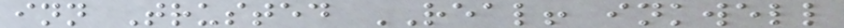inn Trusted REAL! inkwell
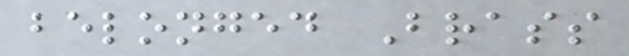belonged Brass
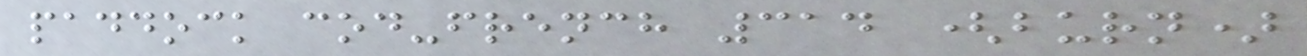paddock cod-french 314 (burn)
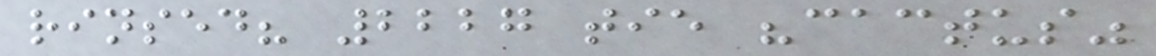rinsed? 2227 tie "cactus"
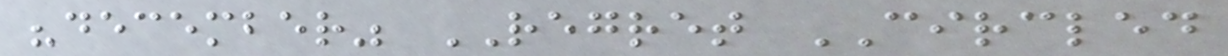"december" REGRET CIRCLED
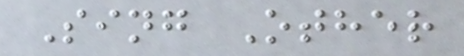Sing Other
